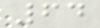64
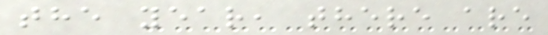the year, there are
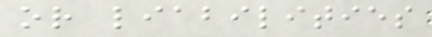or liabilities
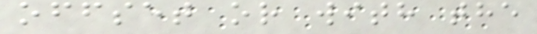offset or with the
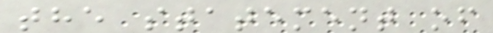the statement of
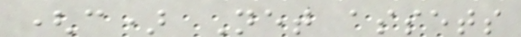(c) Net assets
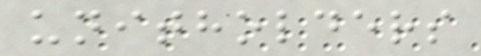unitholders
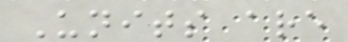Units are
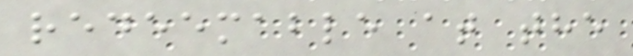redeemable at the
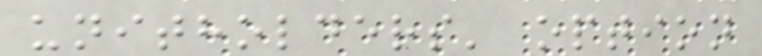unitholders' option
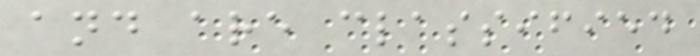and are classified
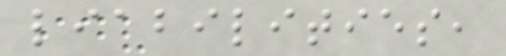liabilities,
